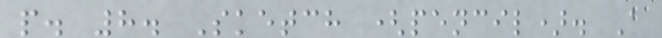p. 8. Sketch (pencil). A
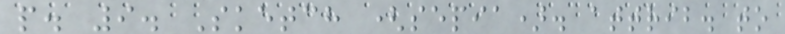p. 9. Sketch (sepia). attrib. to
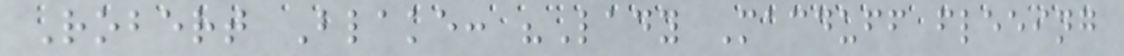Robert Blake: "Lady Macduff fleeing
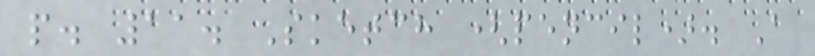p. 11. Sketch (pencil). A
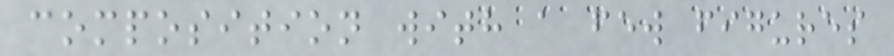composition with a few figures
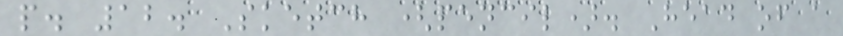p. 12. Sketch (pencil). Head of a
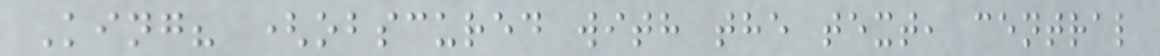King? (obscured with the text, central
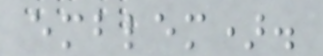emblem).
